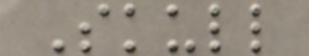Skull
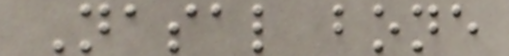Nasal bone
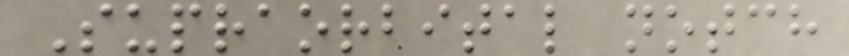Supraorbital notch
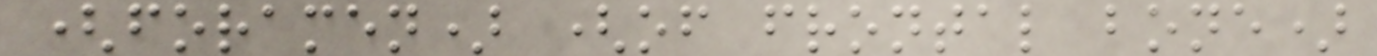(foramen) (of frontal bone)
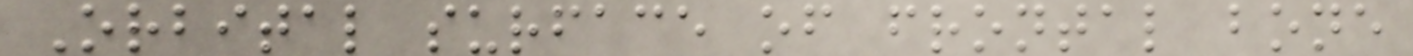Orbital surface of frontal bone
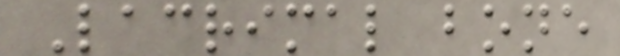Lacrimal bone
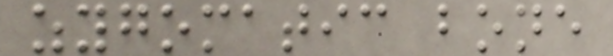zygomatic bone
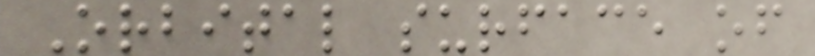Orbital surface of
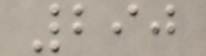290
